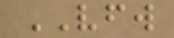VFW
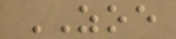ZOE
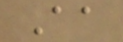Aa
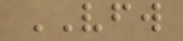VFW
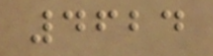4624
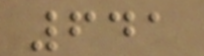641
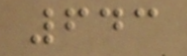643
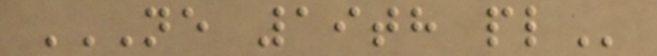NE 19TH PL
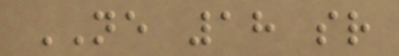NE 18 sr
